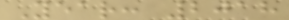Year: 2018
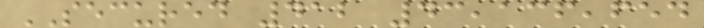SECURED 412 43,136,654
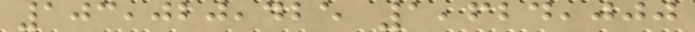103,020,425 1,624,000
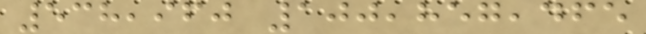538,960 100,857,465
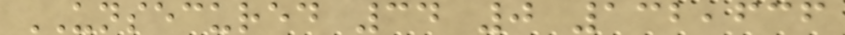UNSECURED 34 0 132,636
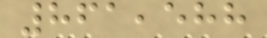861,588
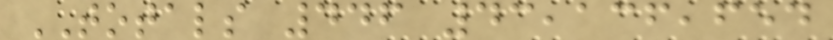TOTALS 446 43,136,654
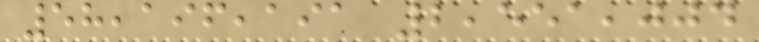58,196,191 2,551,004
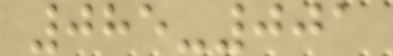085-001
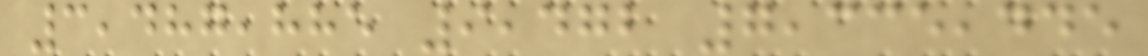3,487,885 9,472 7,335,445
